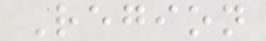Region
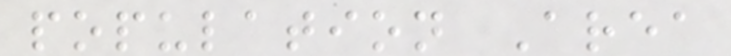population Area
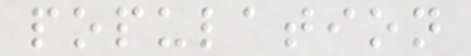population
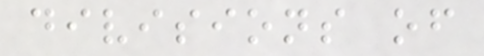divisions of
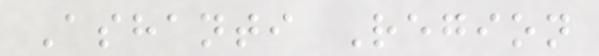Ashanti Region
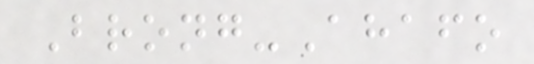Brong-Ahafo
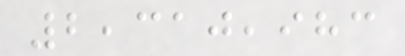2,310,983
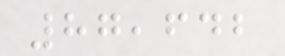87,642
